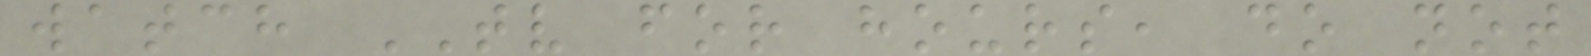watch TV for hours, do not
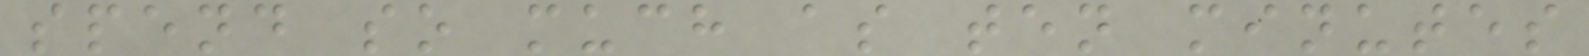spend so much as ten minutes
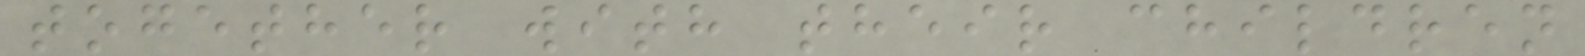together with their children
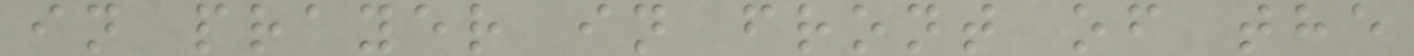in prayer in front of the
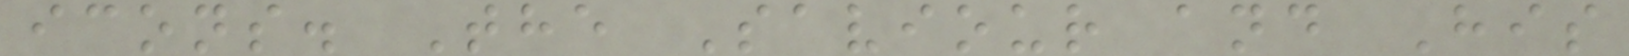icons. The Saviour and His
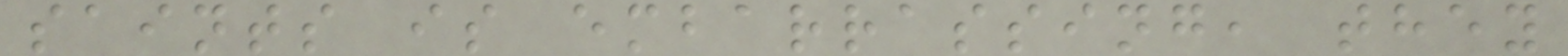saints is embarrassing, they
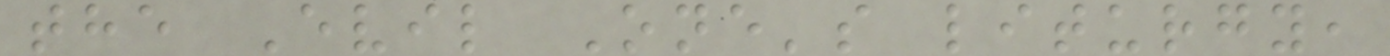the Evil One's liturgy,
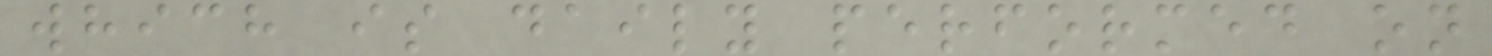which is daily performed on
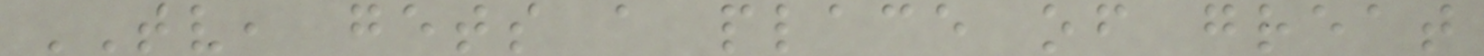TV, gets a place of great
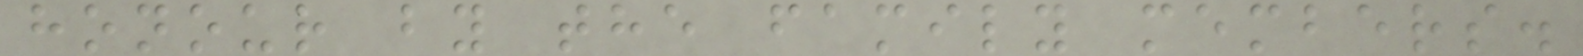honour by the family members.
